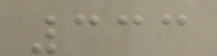333
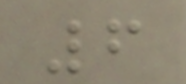6
